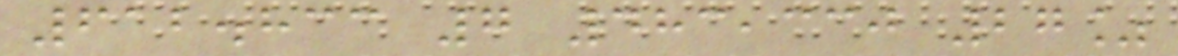612.833 7 483,330 27%
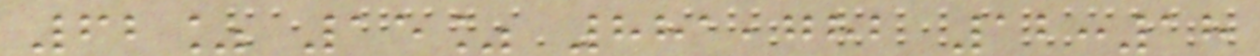62% 15% 881,782 12:18
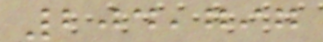204,797
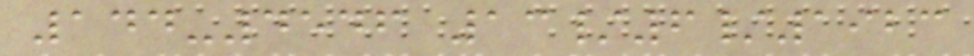144-4546 13/6/1923
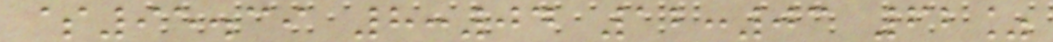$95.39 8:04 12:03 62%
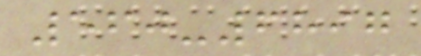560-6897
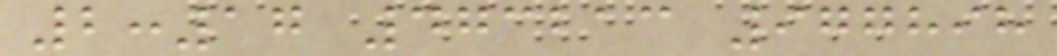2:17 473213 977898
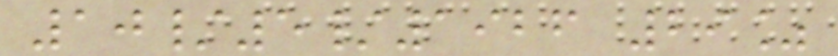10/5/1926 29%
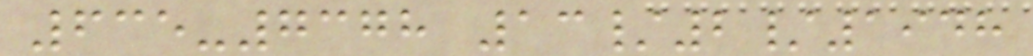635-7378 13/2/1948
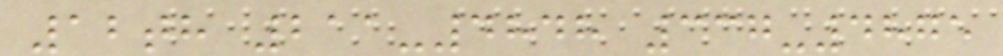12th 211-4848 337-4875
